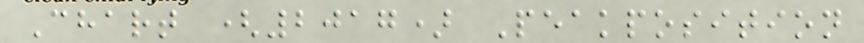Chart (2017) Peakposition
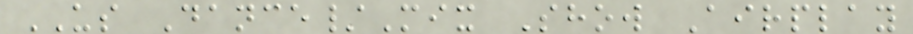US Dance/Mix Show Airplay
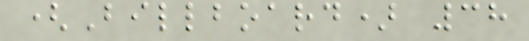(Billboard) 38
